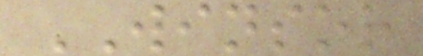WINSOR
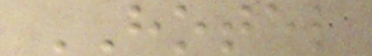HOTEL
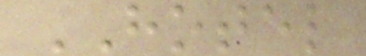HOTEL
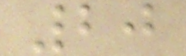20
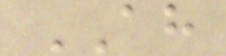AH
